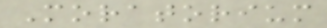Moratorium
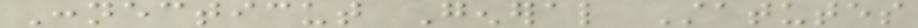Connecticut General Statutes
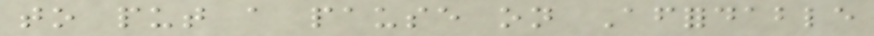to put a pause on Affordable
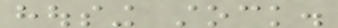housing stock.
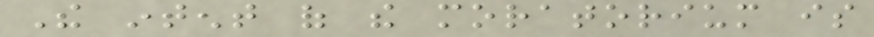The intent of the moratorium is
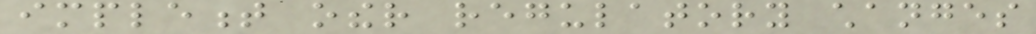implement other regulatory changes
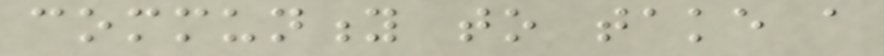community to take a
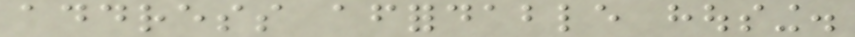address affordable housing.
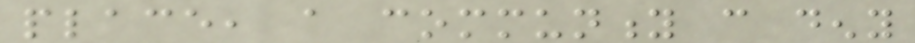place, a community can deny
